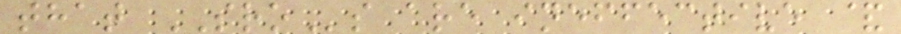that SROs are ineffective &
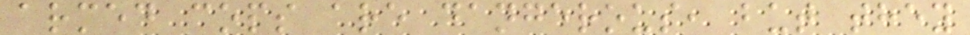armed cops are dangerous, but they
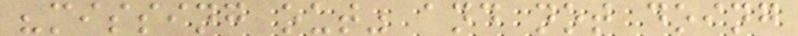"missing out" and not doing
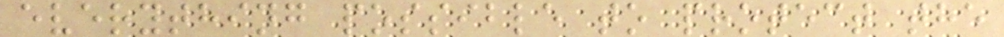everything possible to protect the
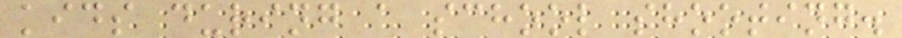kids during a school shooting.
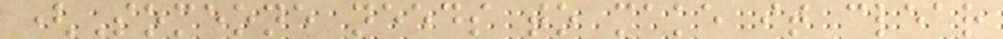(Someone needs to make it clear
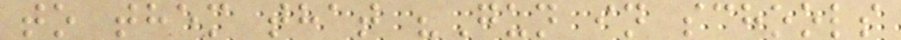to them that "Gun in schools
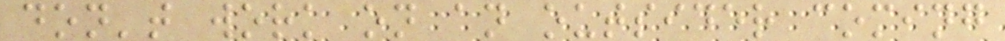don't work on an outsider coming
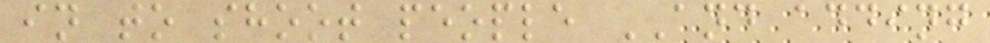in to shoot people AND adding
